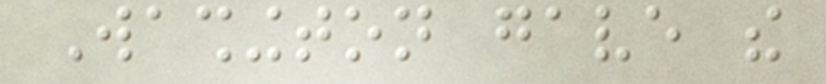Washington gave the
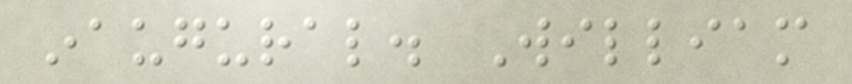inaugural. William
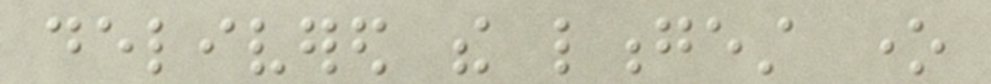delivered the longest one
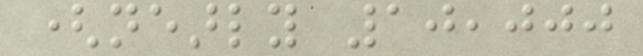(nearly 10,000
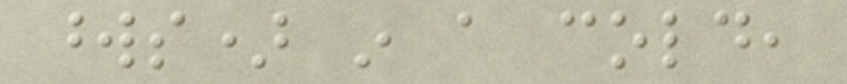words) in a cold,
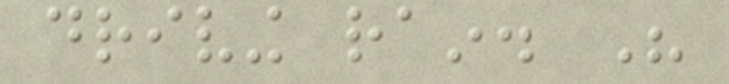driving rain. His
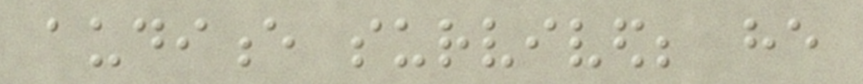audience survived; he
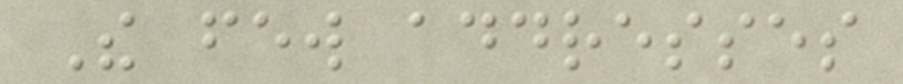The few addresses
